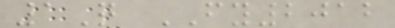1Q FY2012
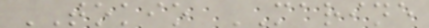TOKIO MARINE
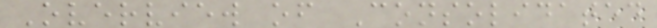Overview of Consolidated
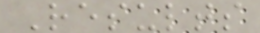Results
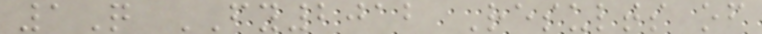1Q FY2012 Results of
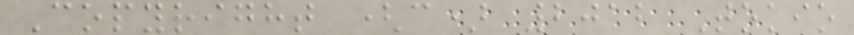Copyright (c) 2012 Tokio
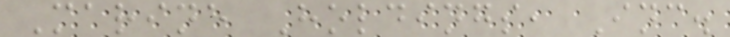Marine Holdings, Inc.
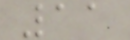11
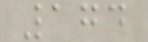174
